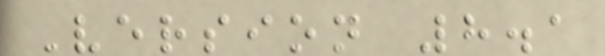Version 8.1
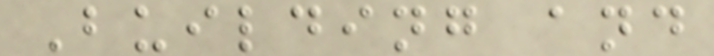Building and
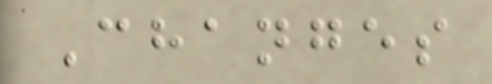Changes
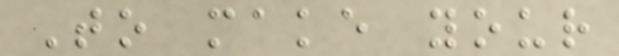To make your
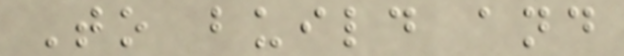To build and
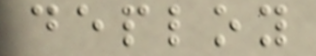deploy
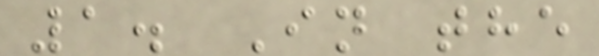1. In the
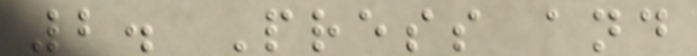2. Press and
